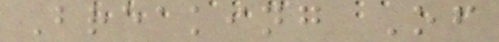Breaking Of
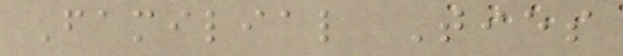Familial Ties
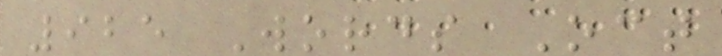925 Words Oct
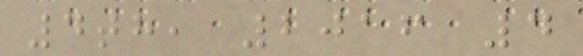4th, 2016 4
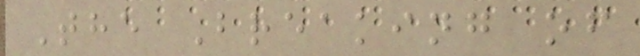The Breaking of
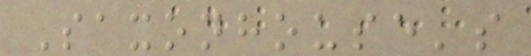Saxonhouse's
